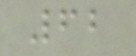62
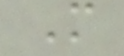M
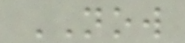NOW
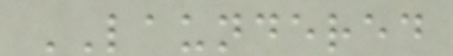LAUNDERED
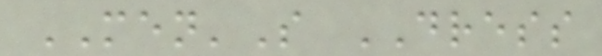MEN'S DRESS
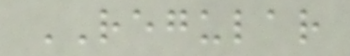REGULAR
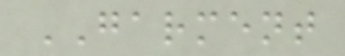GARMENT
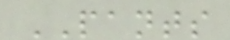PANTS
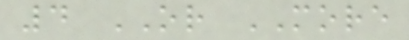4 OR MORE
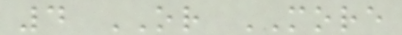4 OR MORE
